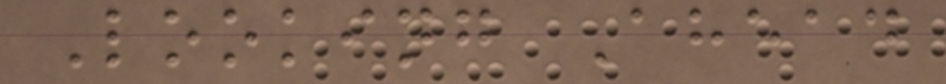Looking Ahead
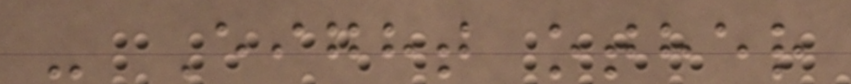- Eight other
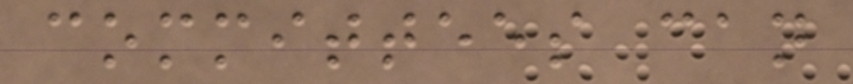committees can
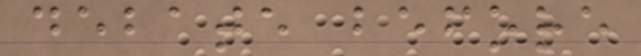debate before
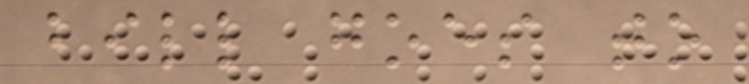bill goes to
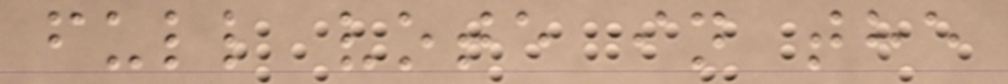full vote in the
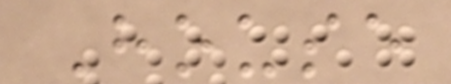House
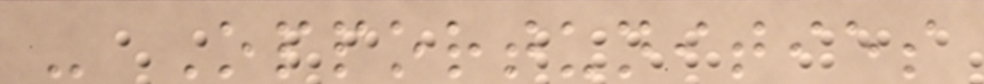- Opportunities
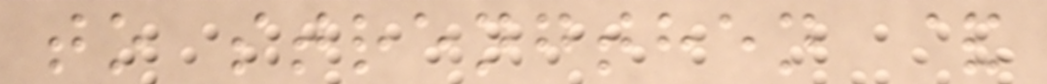to strengthen &
